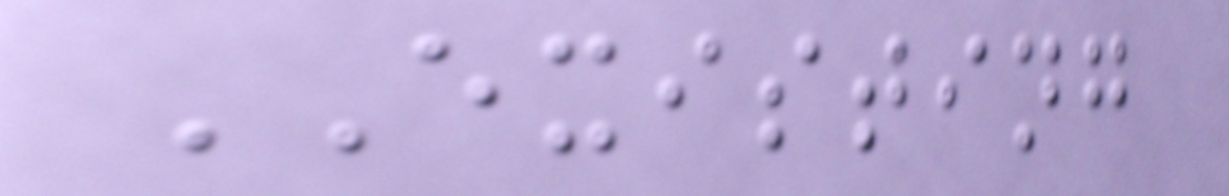EXISTING
